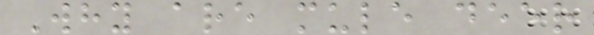Why are mule deer
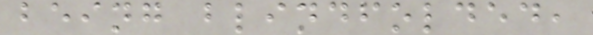being blindfolded,
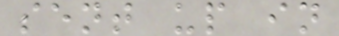sent up in
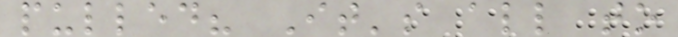pulled? It's all to
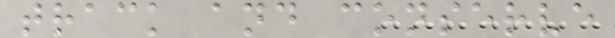track and conserve
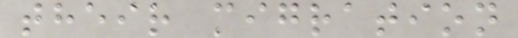their migration
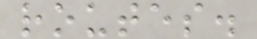routes.
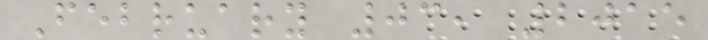February 03, 2015
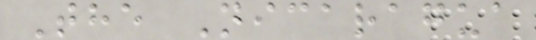The Nicaragua
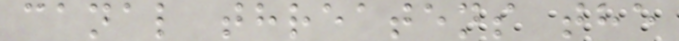canal threatens the
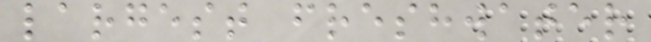largest freshwater
